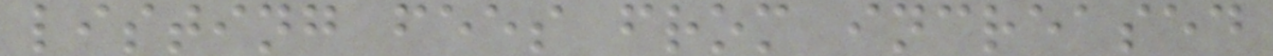listing fees from increased
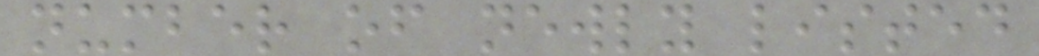number of newly listed
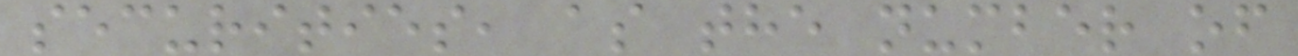securities, as the number of
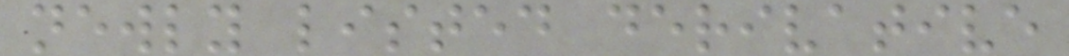newly listed derivative
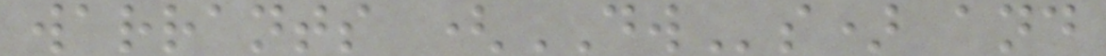warrants (DWs) and
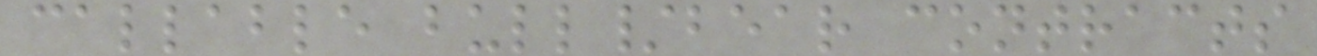callable bull/bear contracts
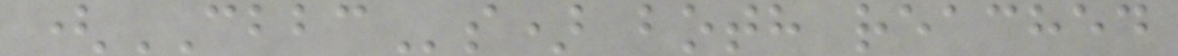(CBBCs) both reached
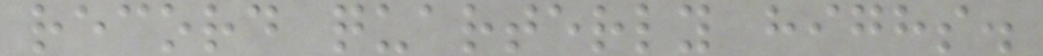record quarterly highs.
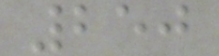250
